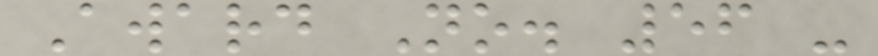Award No. 56 -
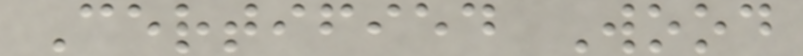Certified Wood
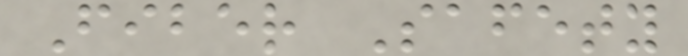Fiber Safety
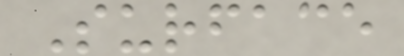Surface
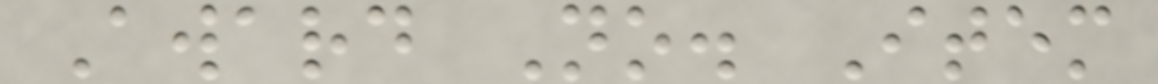Award No. Item
